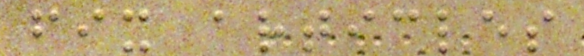fix articles
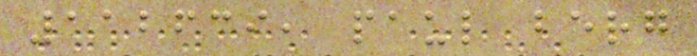112639, paul berg
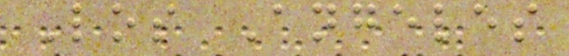Los Angeles
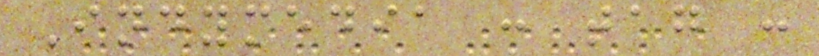Indymedia : tag :
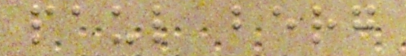paul berg
